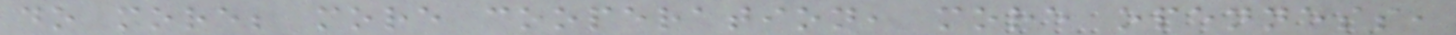do more; more cooperation, more openness,
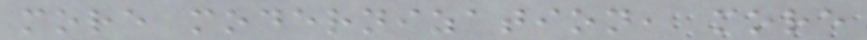more modernization, more
